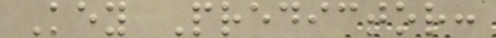Key Predictor:
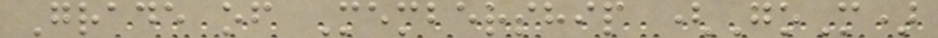Grade of Membership (GoM)
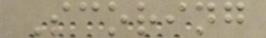Scoring
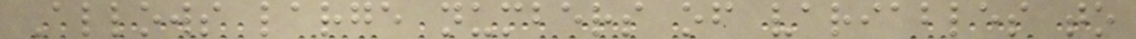Allows large numbers of variables to
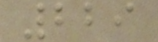229
